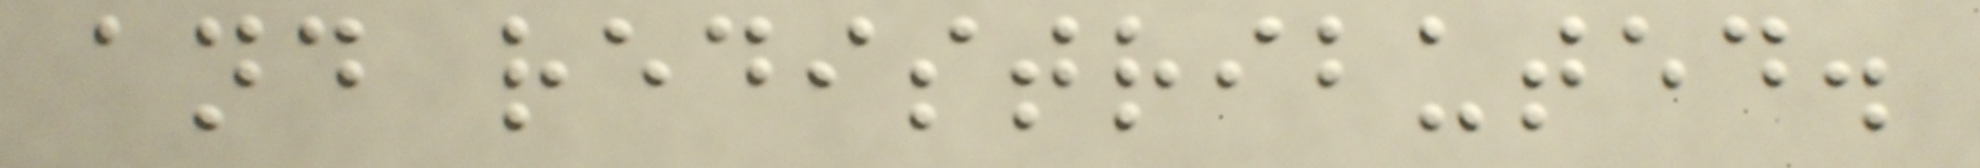and redistributed.
